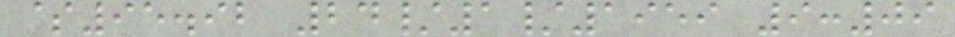$95.92 24/1/1959 9:09
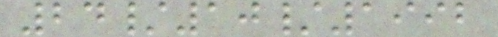24/10/1992
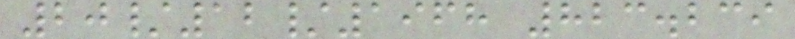20/12/1968 823.239
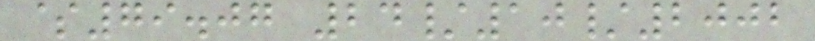$79.07 24/10/2002
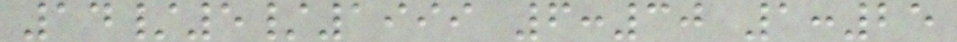14/5/1999 6:30 1:25
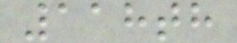118th
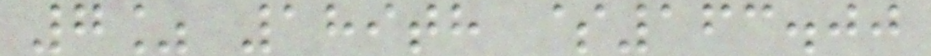7% 189th $163.00
